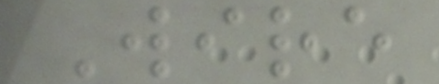Wire
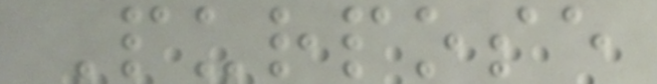Purpose
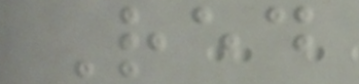Red
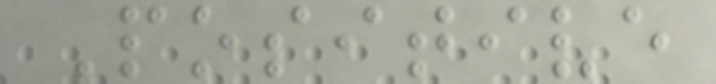Positive
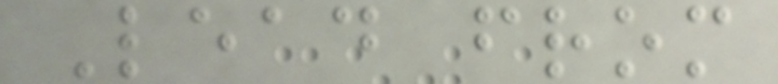Lead from
